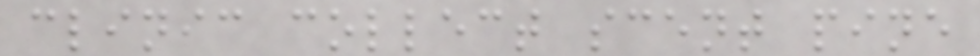clinic collect scent pine
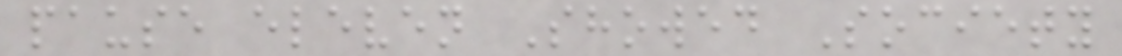pause eleven Showed Society
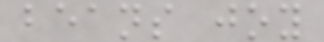beans joy
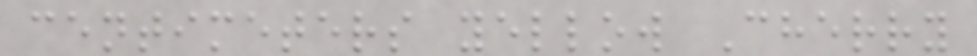centimeters yellow Cherry
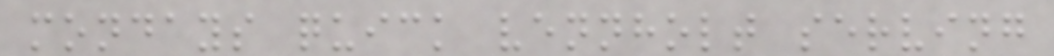mondays quick vennholt serving
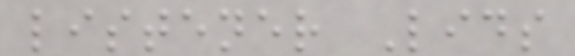listener Lids
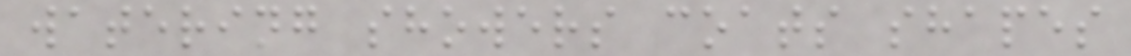watering showers coats shapes
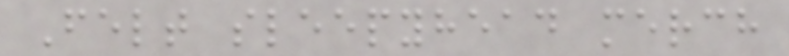Felt sleepyhead merch
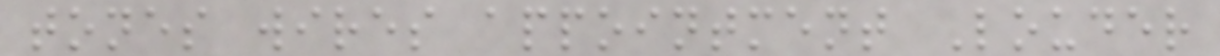tones wires appointment Louder
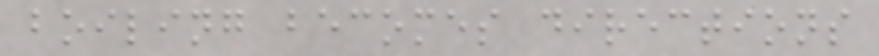boiling becomes directions
